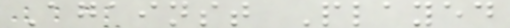Against Played
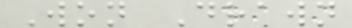Won Drawn
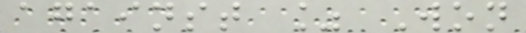against % Won
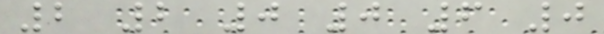2 2 0 0 6 0
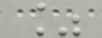%
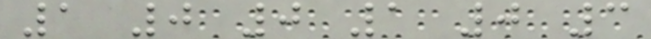1 0 0 1 0 3
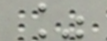%
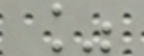%
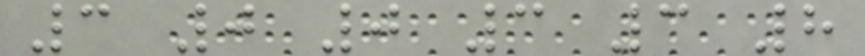3 0 0 3 3 8
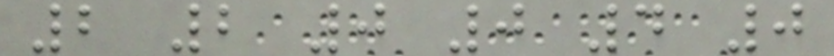2 2 0 0 4 0
